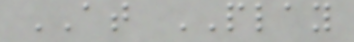AT PLAY
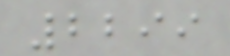2299
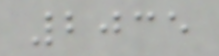2035
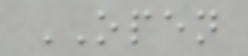OPEN
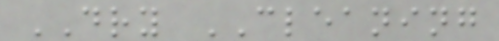DRY CLEANING
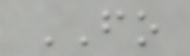FO
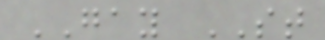GAY ST
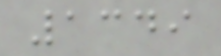1349
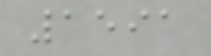1591
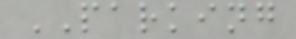PARKING
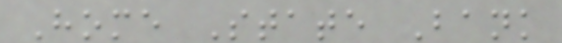Home State Bank
